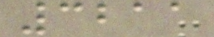3211
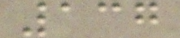137
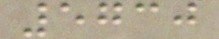5730
